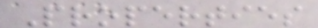Properties
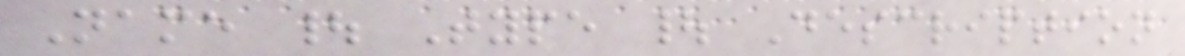Name | Type | Description
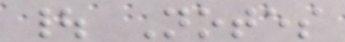| Notes
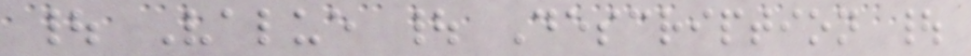| Value | Description |
